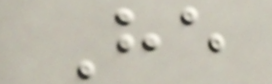He
